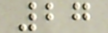27
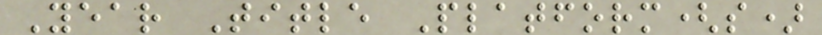Year Title Platform(s)
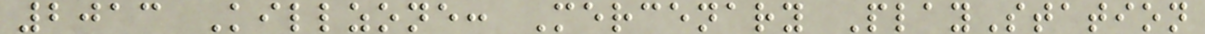2013 Killzone: Mercenary PlayStation
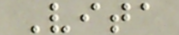Vita
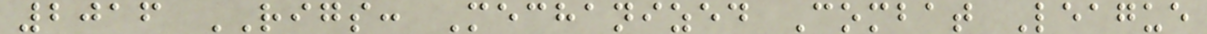2016 RIGS: Mechanized Combat League
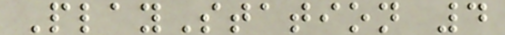PlayStation 4
